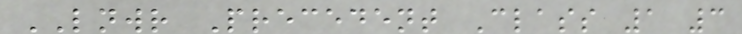LNWR Precedent Class 1 3
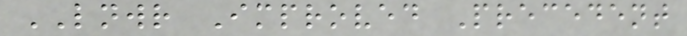LNWR Improved Precedent
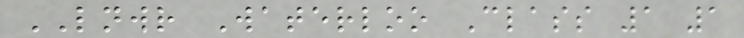LNWR Waterloo Class 1 1
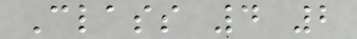Class 4 2
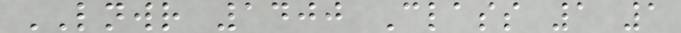LNWR 1400 Class 1 1
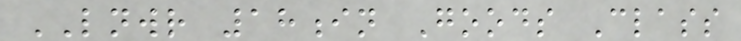LNWR 18in Goods Class
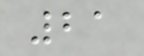21
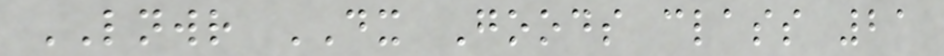LNWR DX Goods class 21
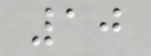10
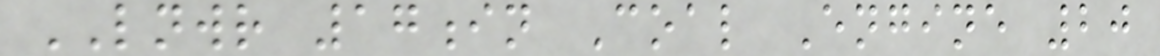LNWR 17in Coal Engine 20
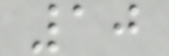10
